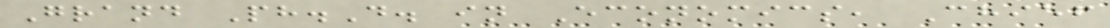Grand Ph.D. in Economics, Chief
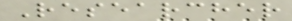Researcher
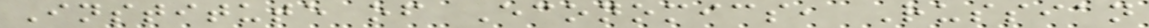Institute of Economics, Russian
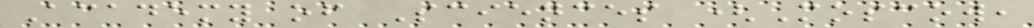Academy of Sciences (Moscow,
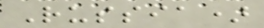Russia)
